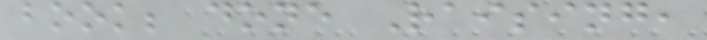book; done Raising,
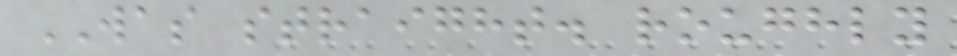WAS straight. roughly
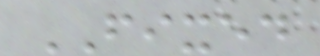FIXED
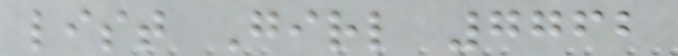list Girl 7762
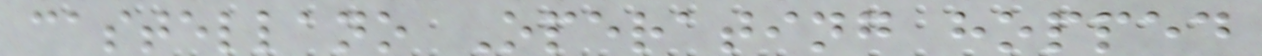castellano Operating hopped
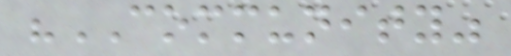"COMMUNITY"
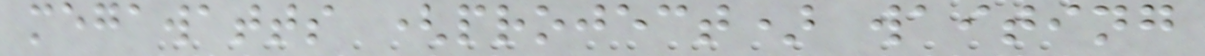megawatts (project) waiting
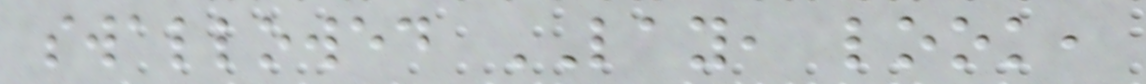swallowed LAY, look,
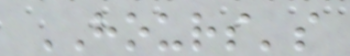HOURS's
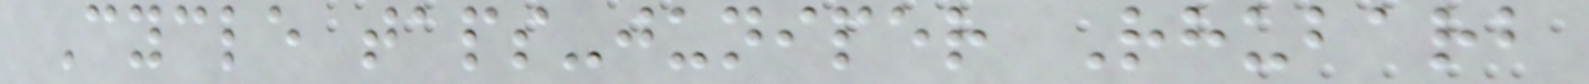Cycle taps-juniper Rhubarb
